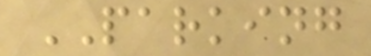PARKING
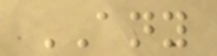ANY
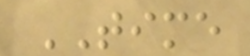TIME
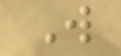W
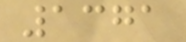1371
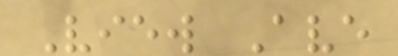View Ave
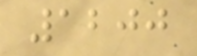1200
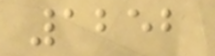1252
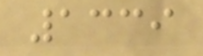1339
